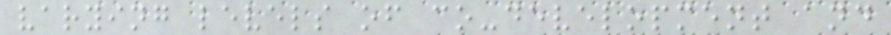varying levels of co-development and
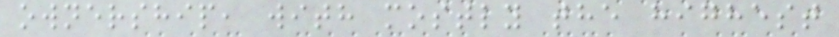ownership, with mostly the highest
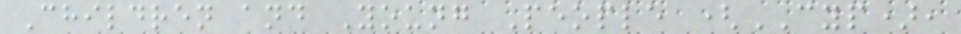Children and Young People (CYP),
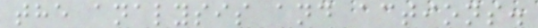the analysis and actions.
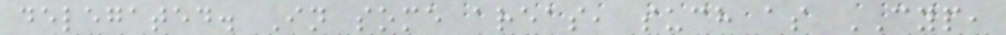delegated. In some areas, such as CYP,
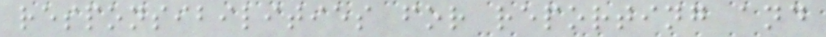responsibilities for reporting and
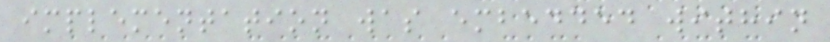implementation was embedded within
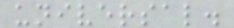universal.
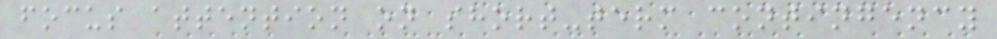focus attention on short-term contingency
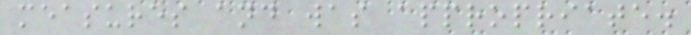measures and was appropriate.
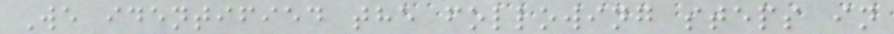We identified the following steps in
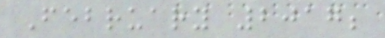February 2017;
